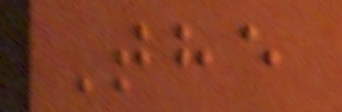The
